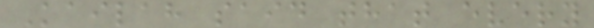Kailah said that every
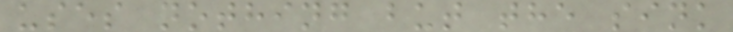uses nothing but the sink
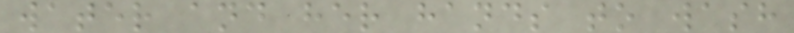water and her hands to wash
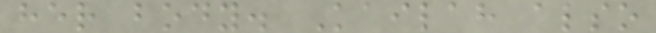her body. Kailah also
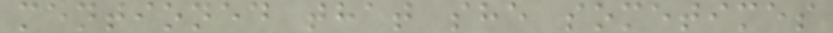mentioned that she sometimes
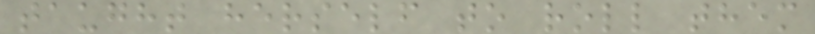taught herself to roll them
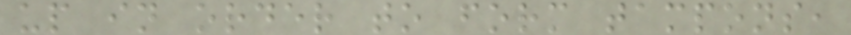up in order to form tampons,
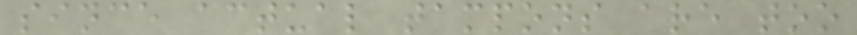since actual tampons are too
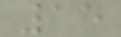15
